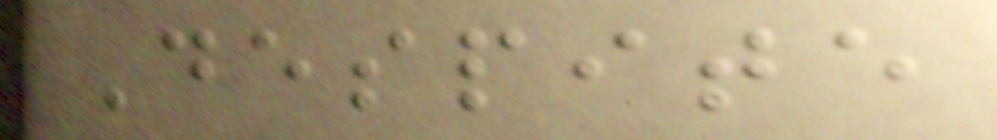Despite
